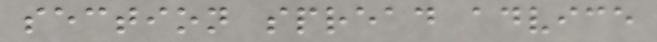section spread advice
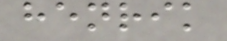henrik
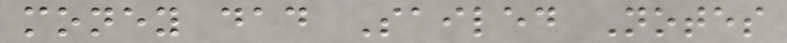money dad Sailed Notes
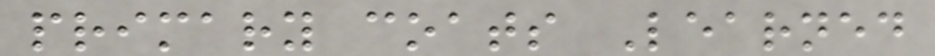primary coats Learned
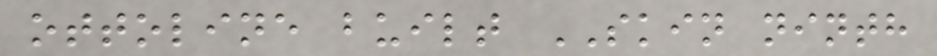ottoline built SKIN ninth
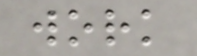work
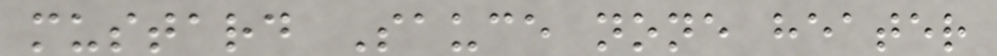mustard Sauce none heater
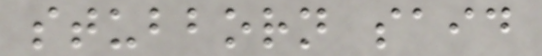stubborn said
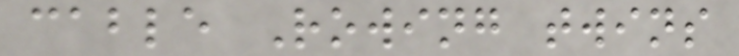cable Rowing twins
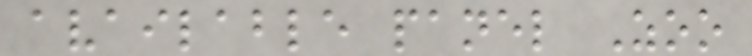available panel Zoo
